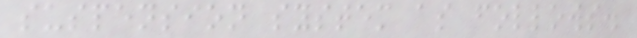suspension system as follows.
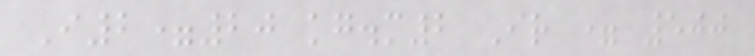I2=20 kg.m2 Ir = 500
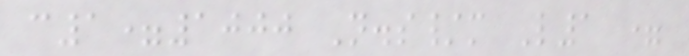c1=1000 N.s/m L1 =
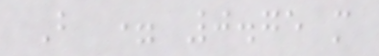B = 0.75 m
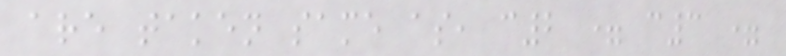are taken same as, c2 = c3 =
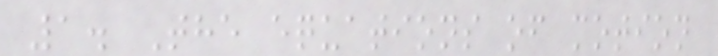1. The equations of motion
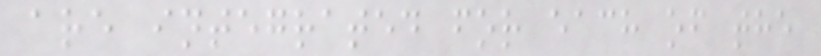are integrated for each of the
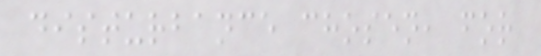disturbance chosen, for
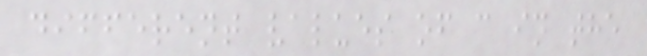different values of c in the
